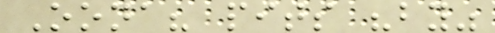Oona? pits "by"
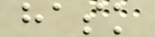hask
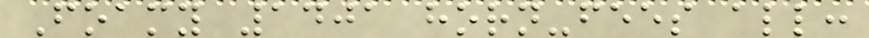Foamy 1401 horn-fees all:
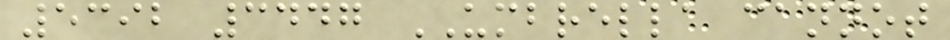5392 3447 UMBRELLA cannot
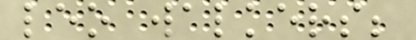leo walkers;
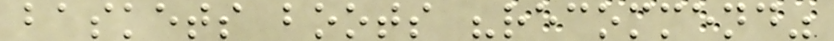baskets boots "recommend"
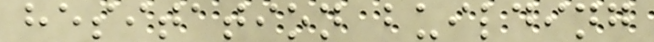hesitation building
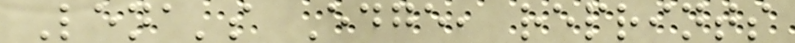Lena's Edge, reprints
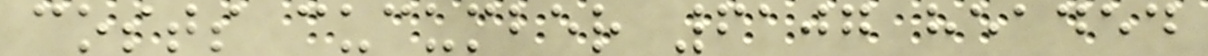costs cucumber 6107 headed
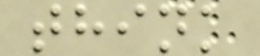think
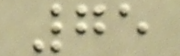75
